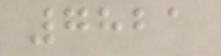7821
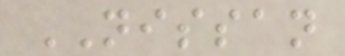NISSAN
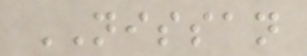NISSAN
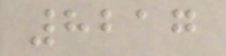8217
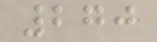270
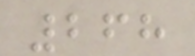268
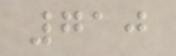710
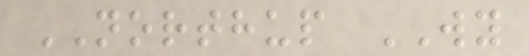NORTHUP WY
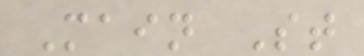Main St
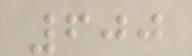600
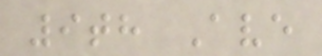9th Ave
